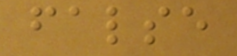false
